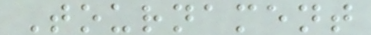Tournament
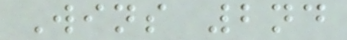Wins 2nd
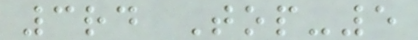3rd Top-5
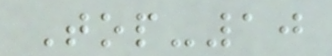Top-10
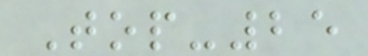Top-25
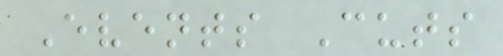Events Cuts
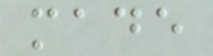made
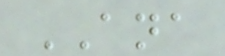ANA
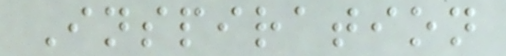Inspiration
